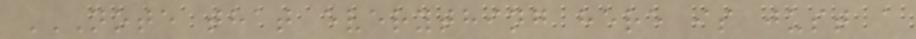NOTE THAT EVERYTHING HERE IS JUST A
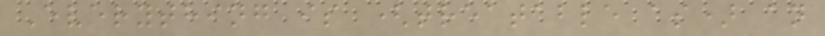Everything is (treatable as) an
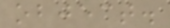object.
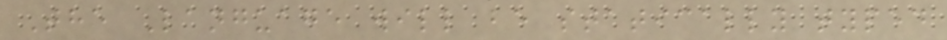The Language will be statically typed
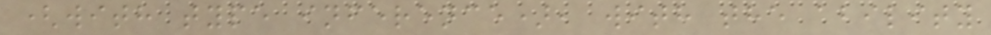(with type inference), with the ability
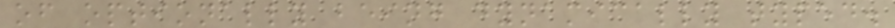of optionally being dynamically typed.
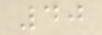40
